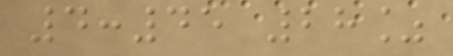4:45 28%
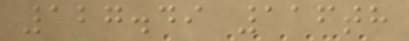127.49 116th
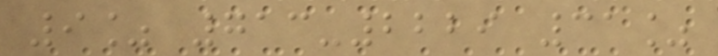9% 713-2229 31%
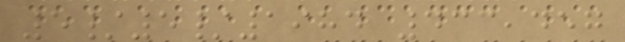5/5/1984 433,457
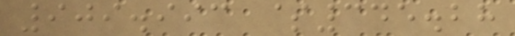909.993 $345.28
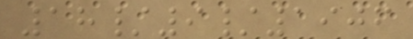18/9/1906
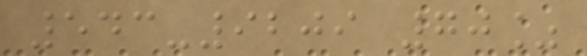543-9209 70%
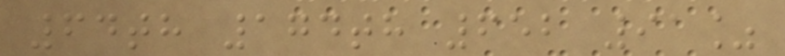64th 174th 652 91%
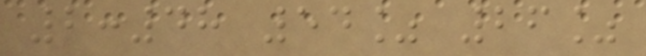2:48 54% 26%
